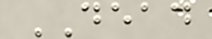DEAD
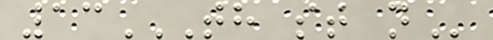13TH ST N
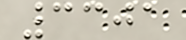3301
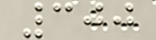300
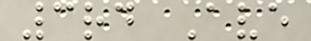3rd Ave
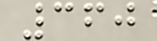360
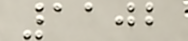1102
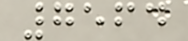7564
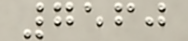7560
